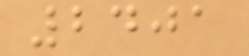2401
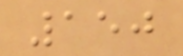150
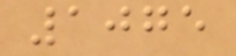1075
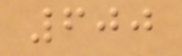600
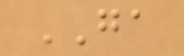GA
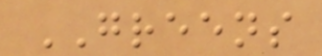GREENS
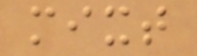mixt
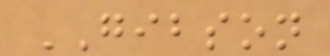GIBSON
